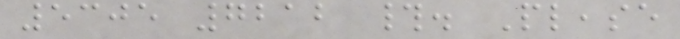5305 7212 #. Please
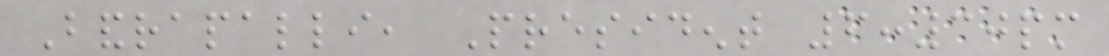Bandrapalli, President 6:30pm
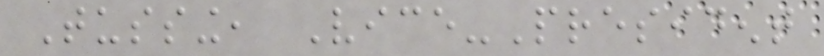Tussing, Vice-President
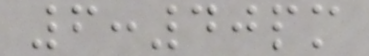6:40pm
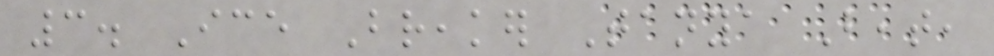3. Ice Breaker Tanya Beat,
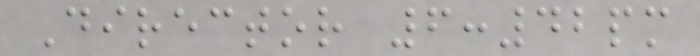Director 6:42pm
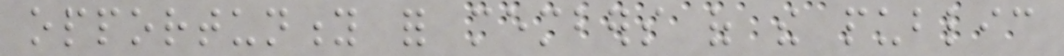opportunity for members of the public
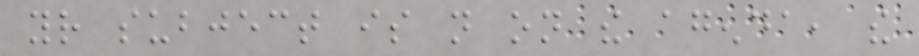your subject is not on the agenda, the
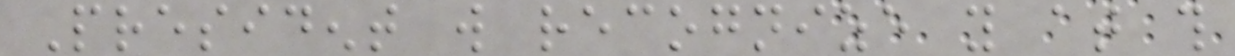President will recognize you at this
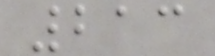213
